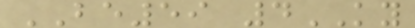BE59 4KY
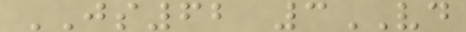JS62 3VD
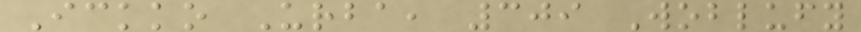Ickko Urba, 309 Woblufy
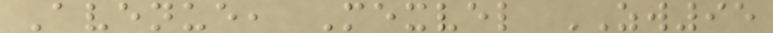Avenue, Mexvel ZW95
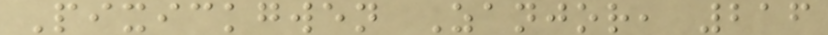Pixickgwen Zanjor, 216
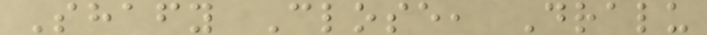Shafy Close, Dralu
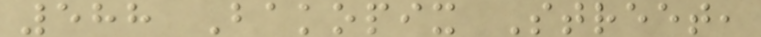588 Bakopix Street,
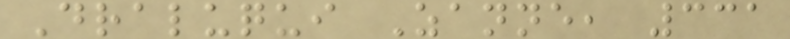Draluqui Zanne, 331
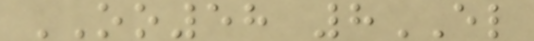OO58 8EL
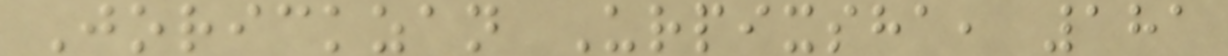Jorickzan Urpixsha, 181
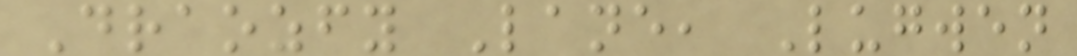Draozfy Lane, Lugwen
